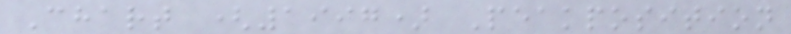Chart (1997) Peakposition
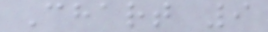Chart 9
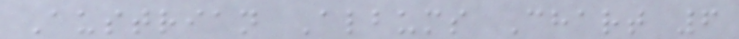Austrian Albums Chart 6
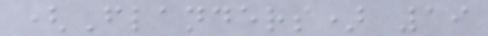(Flanders) 19
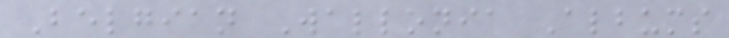Belgian Wallonia Albums
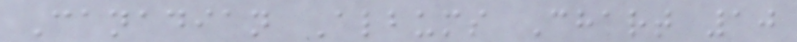Canadian Albums Chart 10
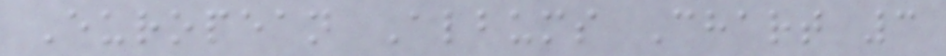European Albums Chart 3
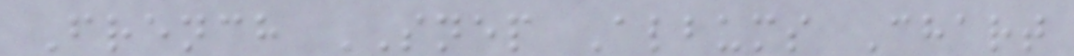French SNEP Albums Chart
